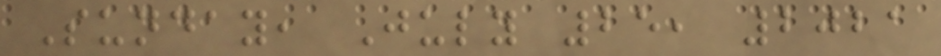Sunday, July 25, 2021
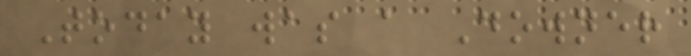Today was a Downer
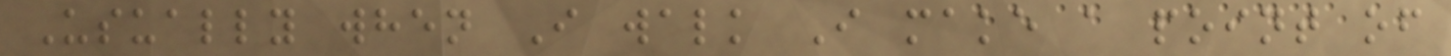Usually when I walk I make a point of
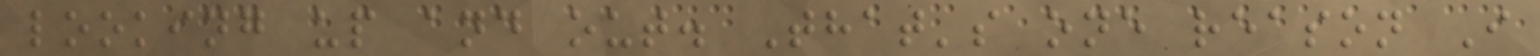looking up and out. That's one reason I
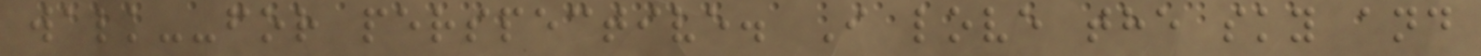walk--for perspective. I love the sky and
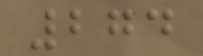274
